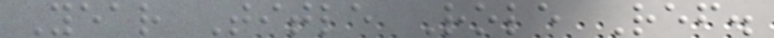Year Title Role Ref.
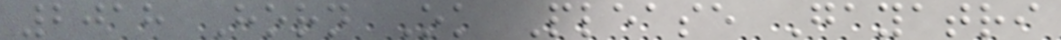2018 Horn Ok Please Gayatri
